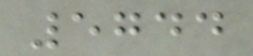5744
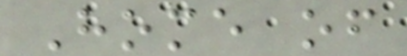Home of
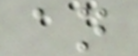an
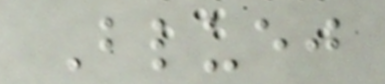Bluej
